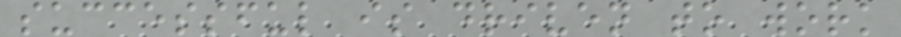successful is driven to work
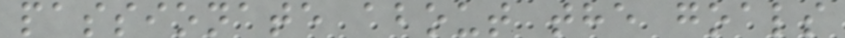passionate about the goals
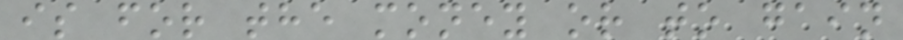is for the money or to gain
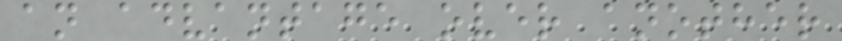an advantage over another
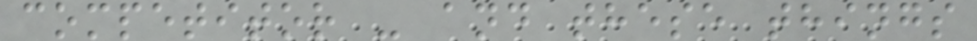competitor - and these things
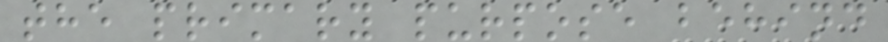the primary purpose behind
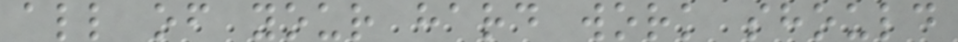all of your hard work should
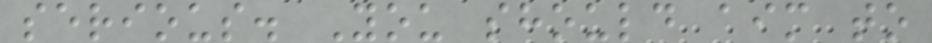serious. You should aim to
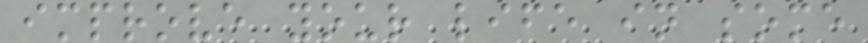improve your life in some
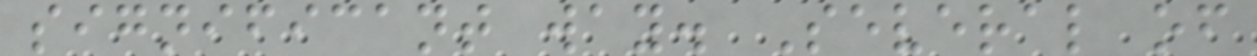significant way. Several of
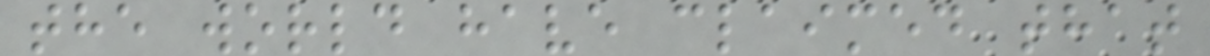the world have claimed that
